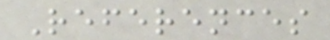References
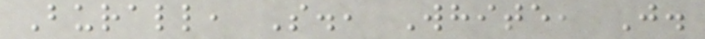Burall, S., White, J.
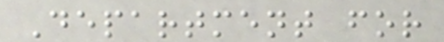Department for
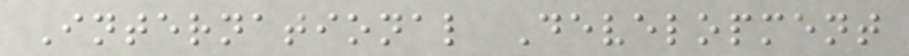International Development
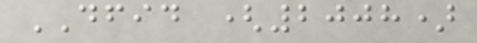DFID (2008)
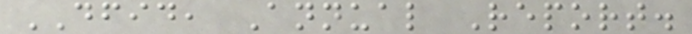DFID, Annual Report.
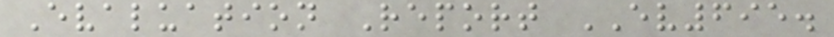Evaluation Report EV695.
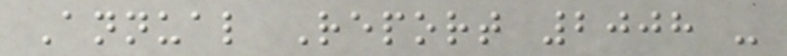Annual Report 2008 -
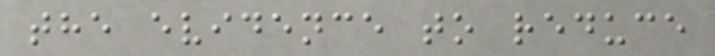the evidence to reduce
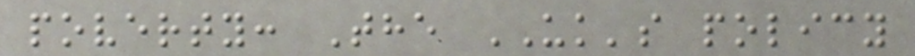poverty: The UK's policy
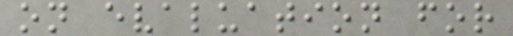on evaluation for
